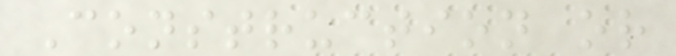Construction or
